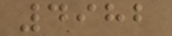4982
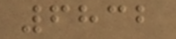6832
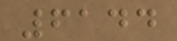6144
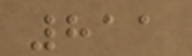811
